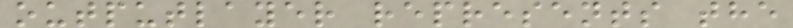outputlayer represents the
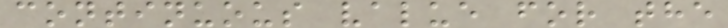continuous value for the
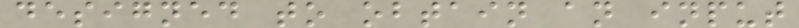designed to obtain an input
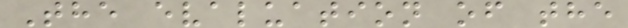The evaluation of the
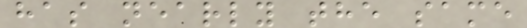has nearly the same
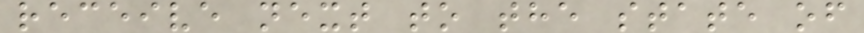receive next to the state of
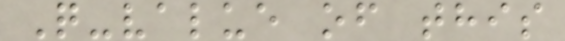Q-value of this
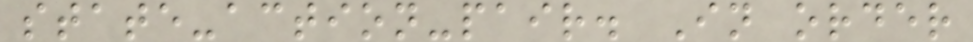state-action-pair. In order
